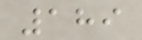189
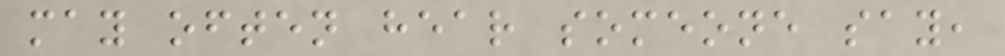may often hear someone say,
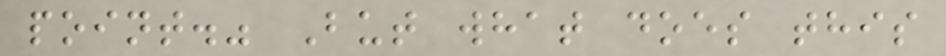point." But what does this
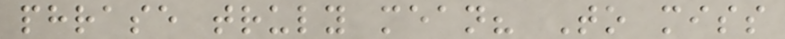phrase truly mean? To miss
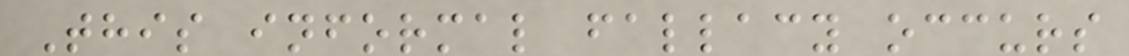This informal fallacy occurs
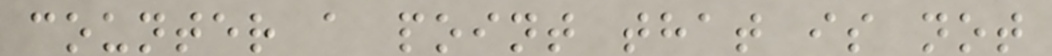counter a point that is not
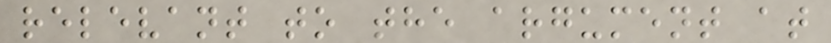relevant to the argument at
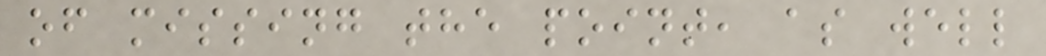of missing the point, as well
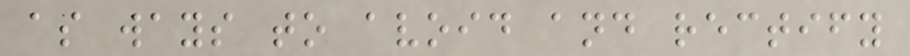as ways to avoid and rectify
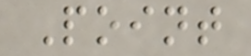Point
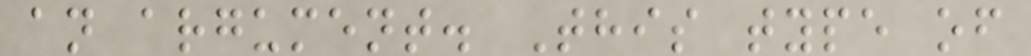an argument. This type of
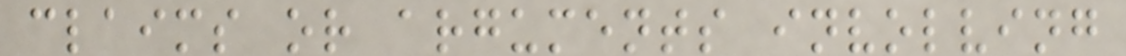claims or arguments involving
